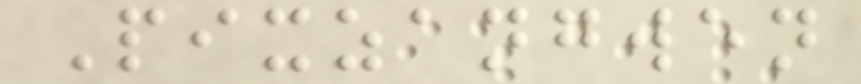Pixzangwen
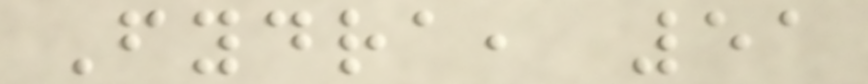Fydra, 51
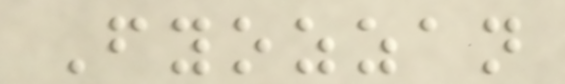Fyozzan
